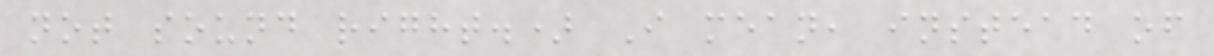not sound right.) I mean, instead of
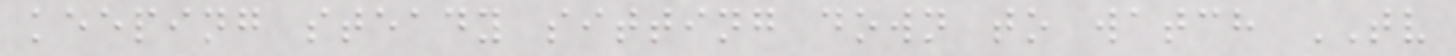keeping steady sitting down to watch TV
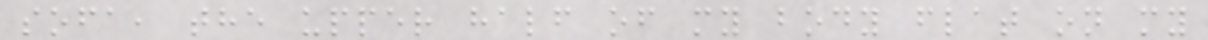sofa, the upper half of my body flat on my
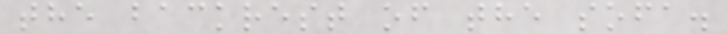the backrest of the sofa.
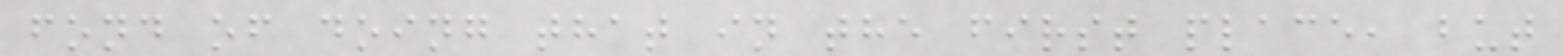fond of doing that in the first place, but
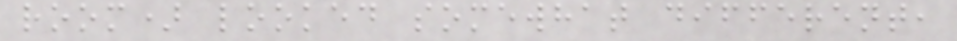room) looked somewhat different,
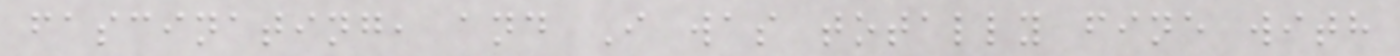fascinating, and I was totally fine with
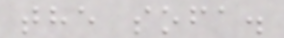the sofa.
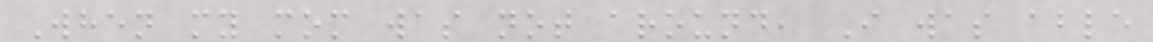When my mom was not around, I was able
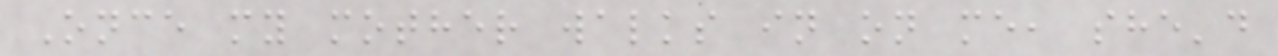Once my mother walks in on me, she'd
